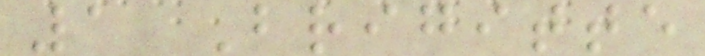1 Brigitte
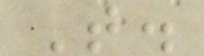T.
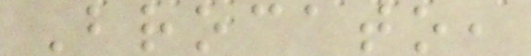Brocato,
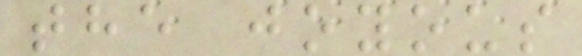the joyous
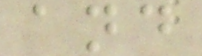and
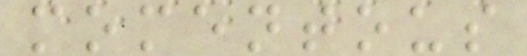momentous
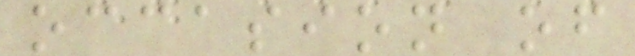occasion of
